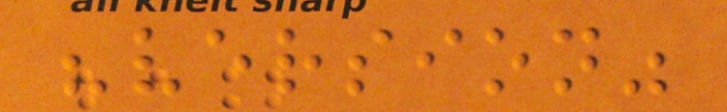"version"
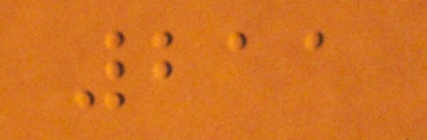211
